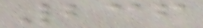236
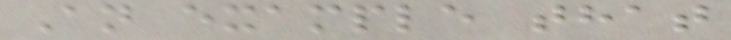An example that
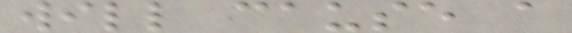will cause a
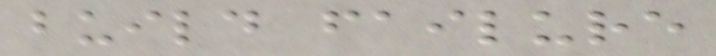build failure
